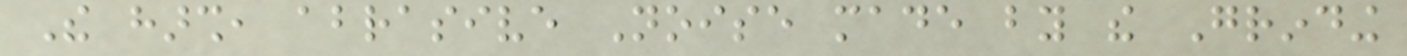The harsh, abrasive Noise made by the Grinding
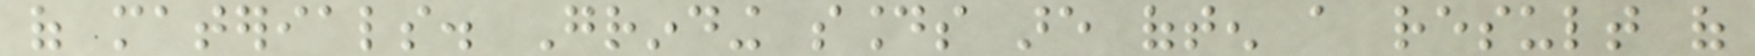of materials. Grinding sounds are often a result of
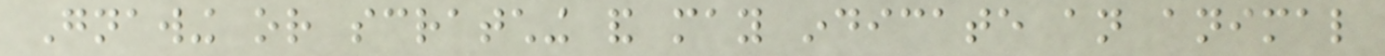Gnawing or scratching and may indicate an animal
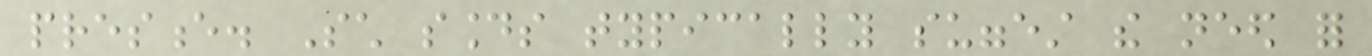presence. Such sounds typically suggest the need for
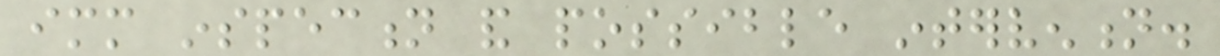immediate inspection and possible intervention.
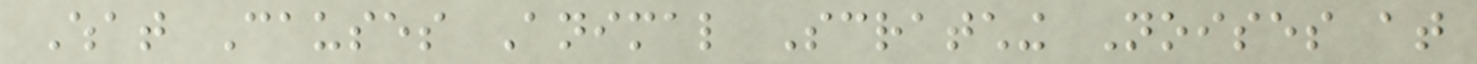What Causes Animal Scratching Noises at
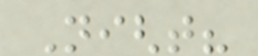Night?
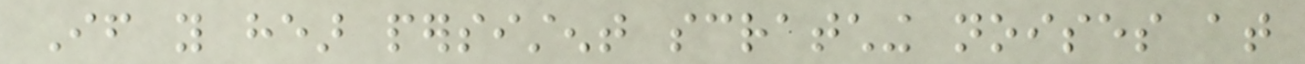If you hear persistent scratching noises at
